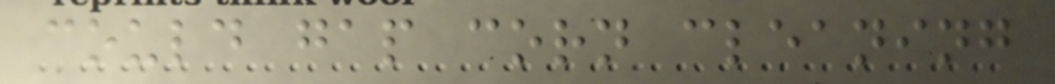could gap corn cleaning
